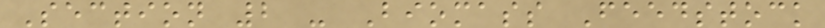Section 2 - Biomass Feedstock
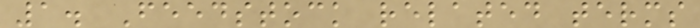1. Feedstock related terms
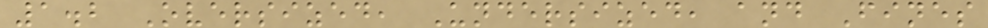1.2 Oversized, Undersized, and Fines
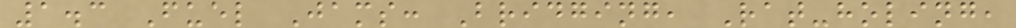1.3 Fuel Jams: Bridging, Rat-holing,
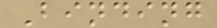Binding
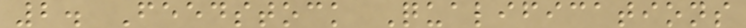2. Feedstock Qualifications
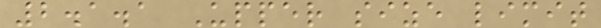2.1.1 Upper size limit
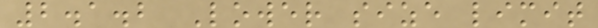2.1.2 Lower size limit
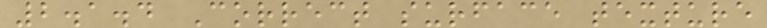2.1.4 Correct surface texture
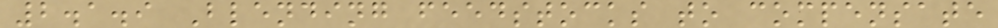2.1.9 Blending feedstocks to compensate
